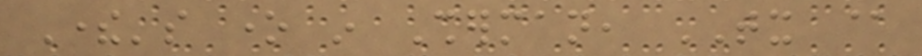There's one in Sherman, TX @
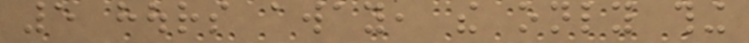5 hours away, the only thing
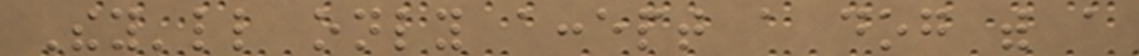They'll only accept a dog with a
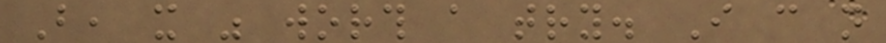But, it was worth a try. I can not
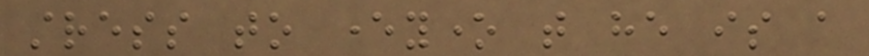stress to everyone that he is a
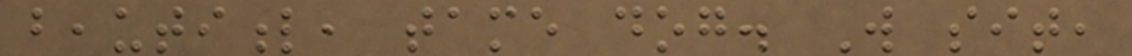beautiful, tame dog. Will sit,
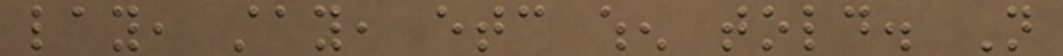lay, stay, etc when told. Not
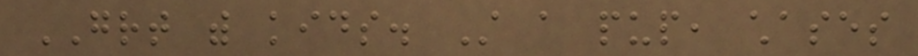GREAT with kids. Still a pup, chases
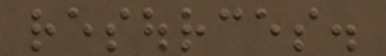resources.
